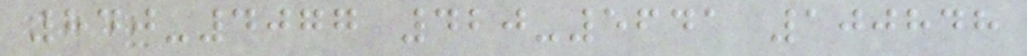840-4077 420-5641 100848
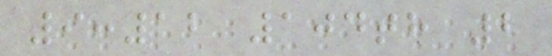9:12 104th 2
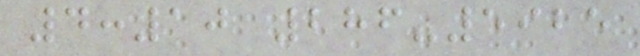4:10 286-5925
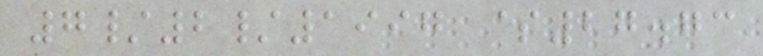7/2/1997 $27.73
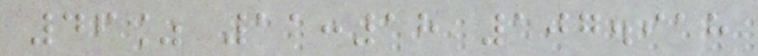46% 11:18 107.918
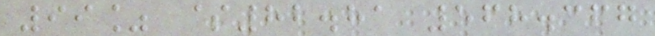99% $82.81 568.367
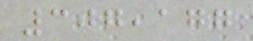307,177
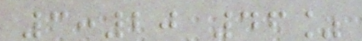3:20 46%
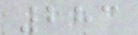283
